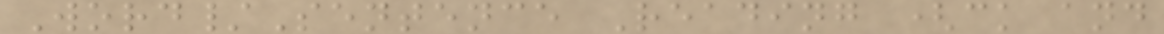Word/Sentence Reading (ck and
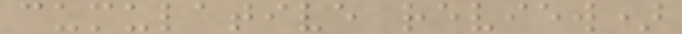cumulative review)
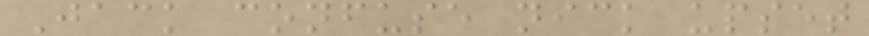Jack confuse nick upset
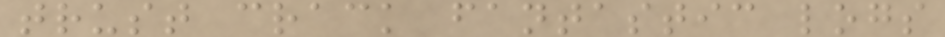trust crack fantastic logs
